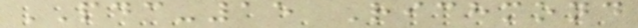PDC-15 Richmond
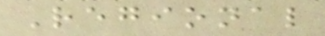Regional
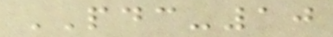PDC-10
